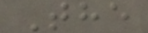The
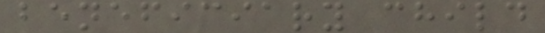beneficiary child
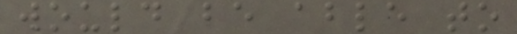would be able to
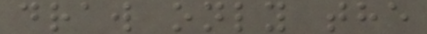draw only the
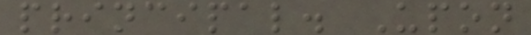principal. Upon
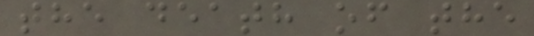the death of the
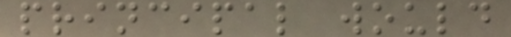principal would
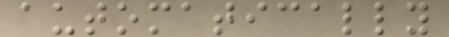automatically
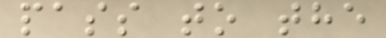pass to the
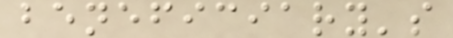beneficiary's
